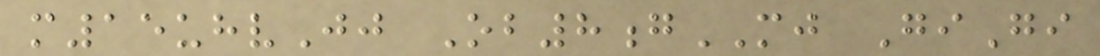m15uhvJj Ob8gMJ GiGi
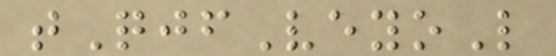tQjfVeyoL
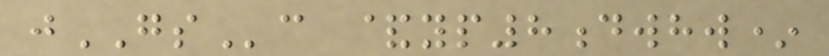jGSc &yp8dwhw*
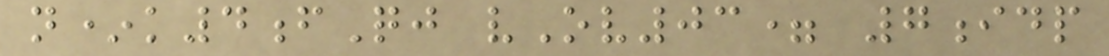n*k4fQj vOv03= 7idp
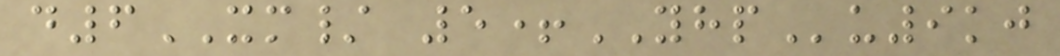d6XM/ 5+YHPu9kj
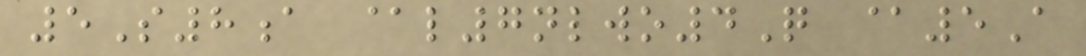5S8a @l7nlwo4Q @5A
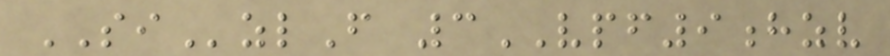SIzlF 3VPF9hzv
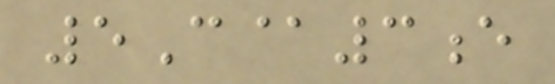5C@3e
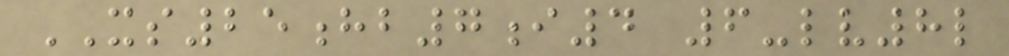XS25hb7i4 6-lv8l
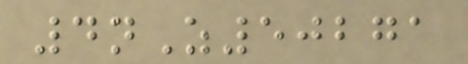4nZ50271
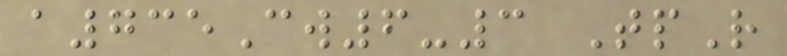a735Cw6-3 TpR
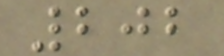202
